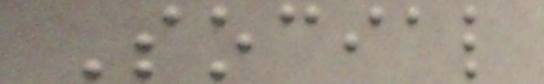Social
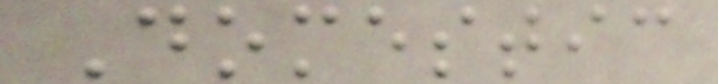Domestic
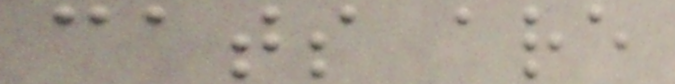cats are
